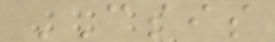CSIS
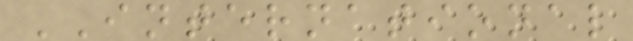INTERNATIONAL
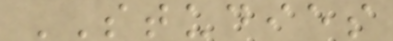STUDIES
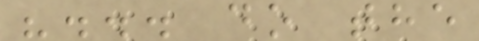"... do the
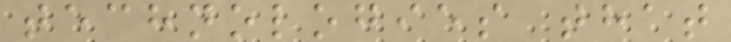technologies that
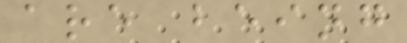are being
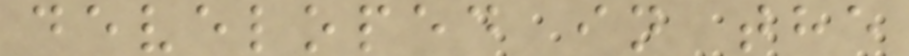developed in the
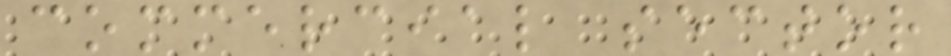commercial sector
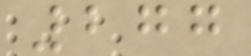277
